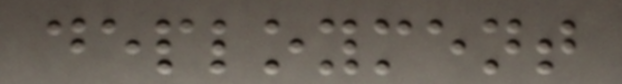deployment
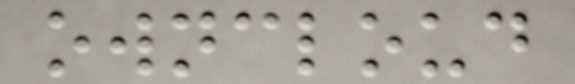owncloud
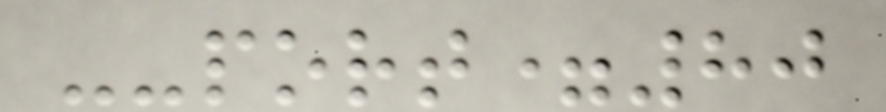--port=80
